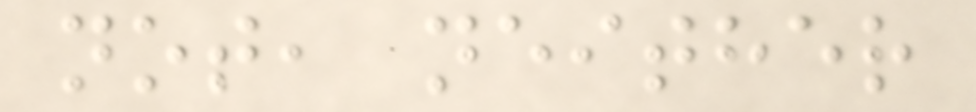not, neither
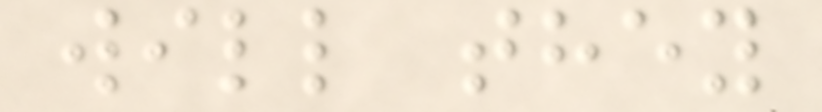will they
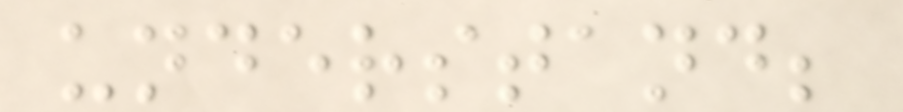understand;
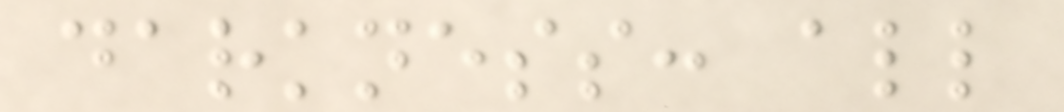darkness: all
